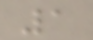1
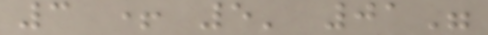3 + 5' 01"
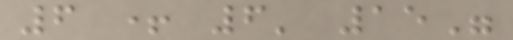6 + 6' 15"
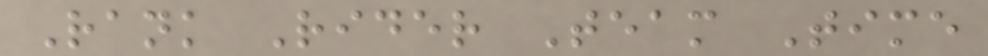Rank Rider Team Time
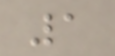1
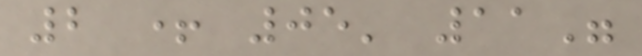2 + 05' 11"
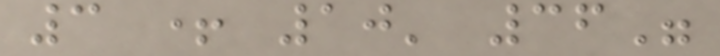3 + 10' 36"
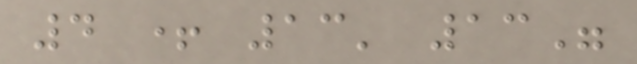4 + 13' 13"
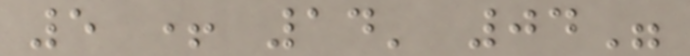5 + 14' 04"
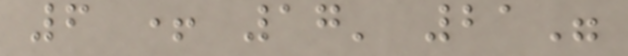6 + 17' 21"
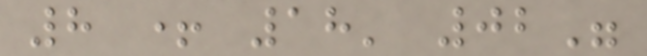8 + 18' 02"
